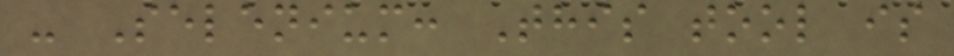- Selenium: This tool is
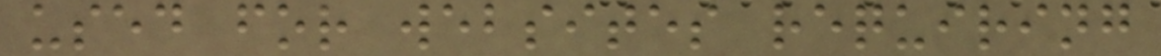used for websites requiring
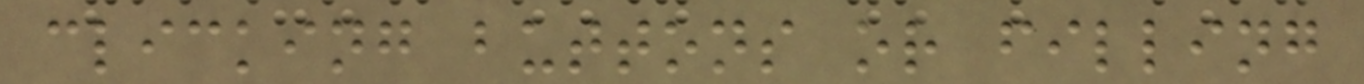clicking buttons or filling
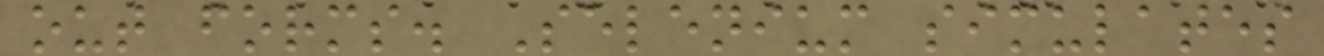out forms. Selenium simulates
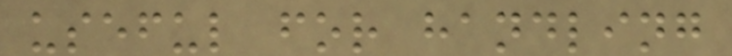useful for handling
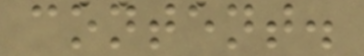content.
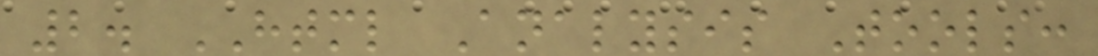2. HTML Analysis Tools:
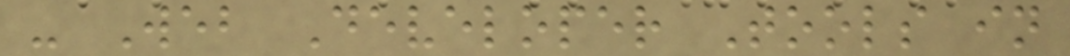- Web Developer Tools in
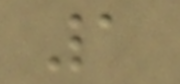1
